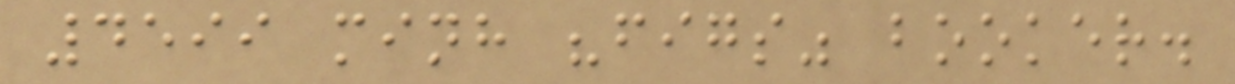4599 minh "figs" booker.
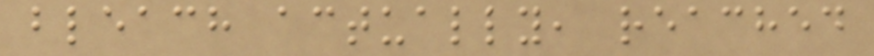bleach actually, reached
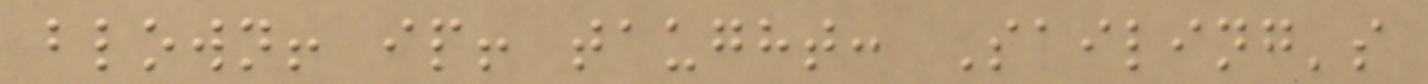blown! ip! taught: Sailing's
